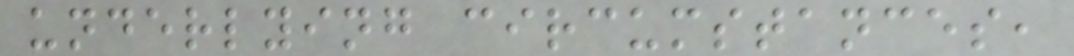underlying circumstances,
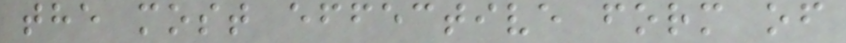the most effective form of
